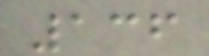136
